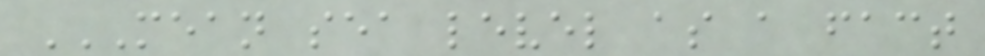MEAN SEA LEVEL AS A FACT
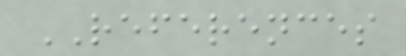REFERENCES
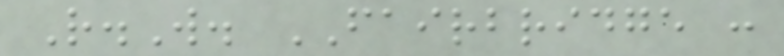R.W. FAIRBRIDGE :
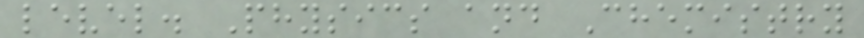level. Physics and Chemistry
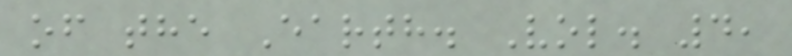of the Earth. Vol. 4,
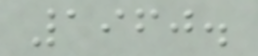1960.
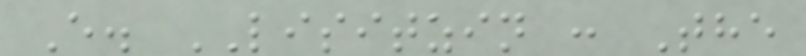E. LISITZIN : The
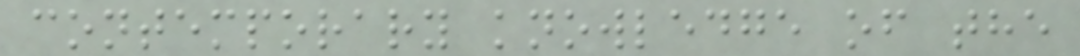contemporary knowledge of the
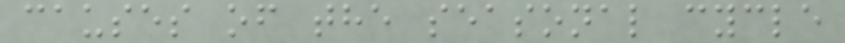causes of the seasonal cycle
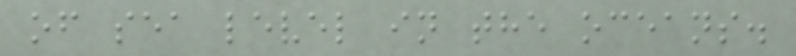of sea level in the oceans.
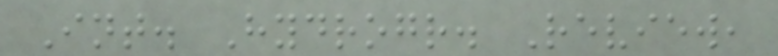Int. Hydrogr. Review,
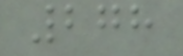278
